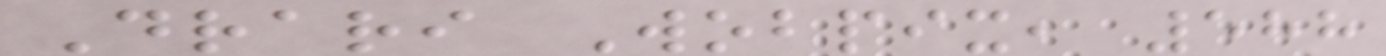Drari Wobpix, 588
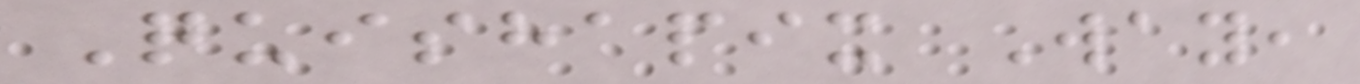Quishapix Way,
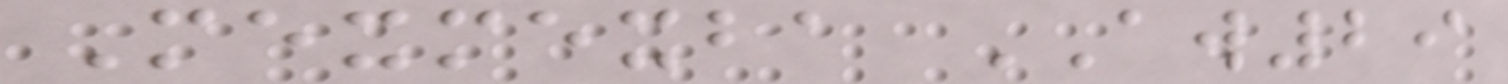Mexmexba AW29
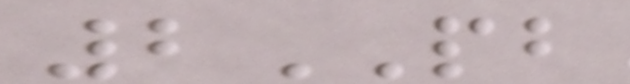2PB
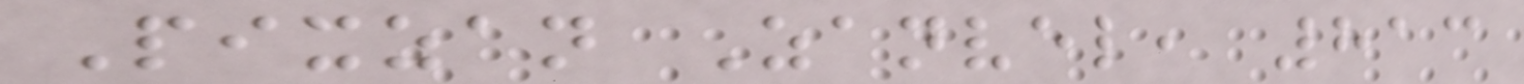Pixzan Zanvel, 813
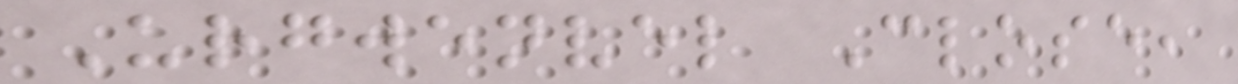Urgwenvel Close,
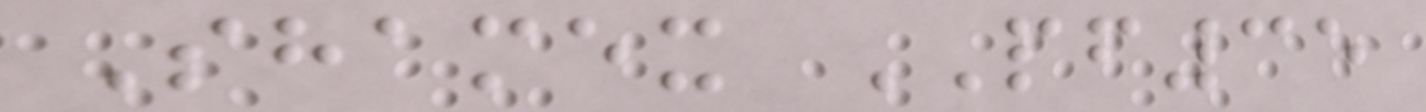Shamex PF35
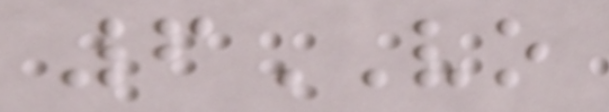6VO
